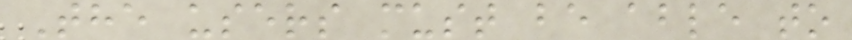The users must be able to
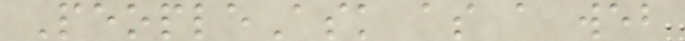PeopleAsk as a web
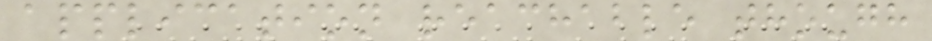application reachable though
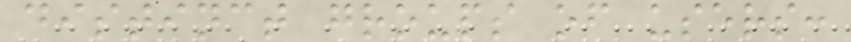distinct groups of users:
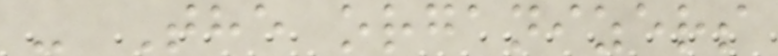- The organizers
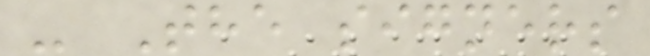- The signers
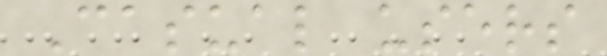Casual users
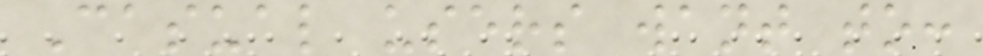Casual users want to:
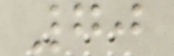70
